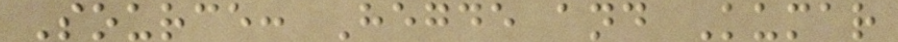Source: Hegde and Kumar
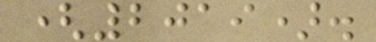(2019).
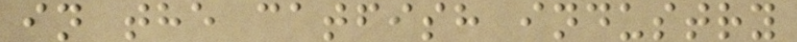in the catfish industry
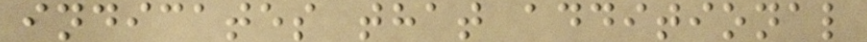indicates that additional
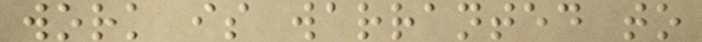work is warranted to
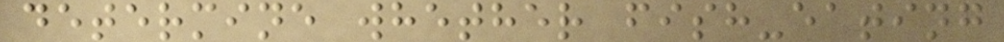determine whether fish-eating
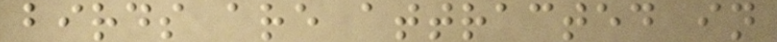birds are attracted in
